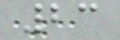23
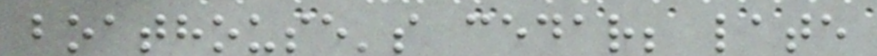boathouse's cedar; late
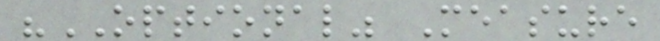"OPTIONAL" Measure
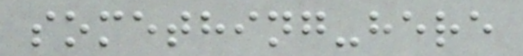something-here
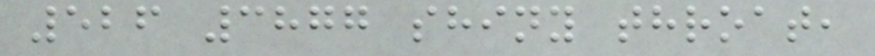526 3877 shiny throat,
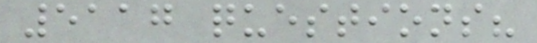5117 questions?
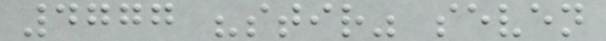4777 "stir" seven
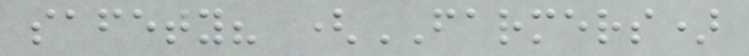safety? (FARMERS)
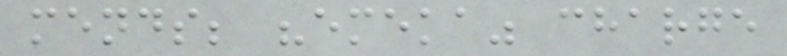mends; "emeka" charge
